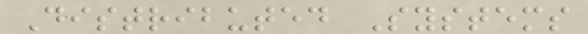Distributed Systems
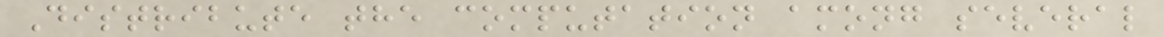Distribute the computation among several
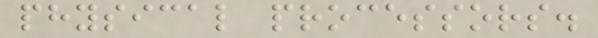physical processors.
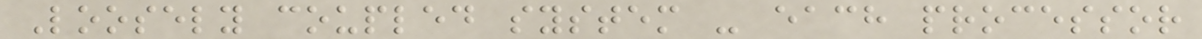Loosely coupled system - each processor
